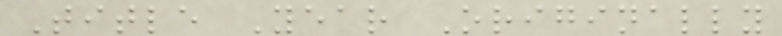Title Year Originally
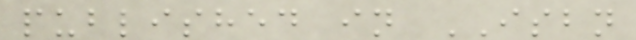published in ISBN
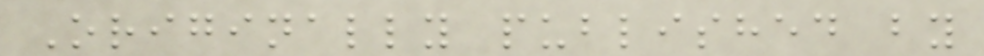Originally published by
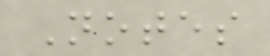Notes
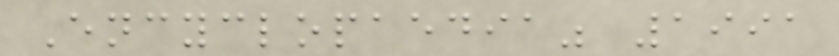Encyclopaedia" 1991
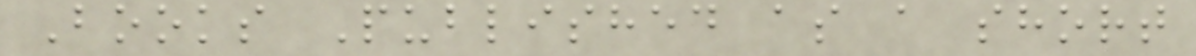Books Published as a short
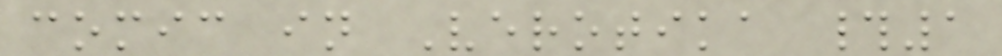comic in Verotika #1
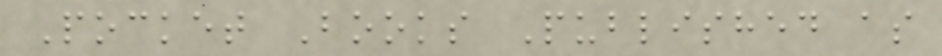Pocket Books Published as
